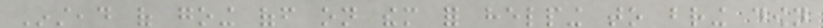Instead of going off on them for helping to bring down
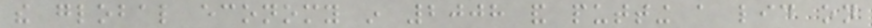the global economy in 2008 and putting a lid on
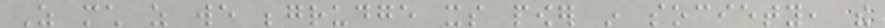As much as we begrudge its power in society, the
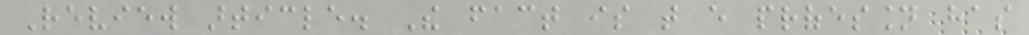Review article. The fact is that every profession has
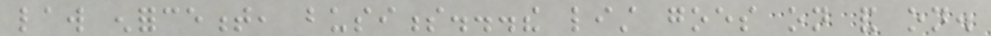law enforcement, business...the list goes on and on.
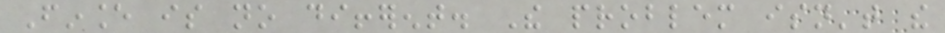Finance is no different. The problem isn't the
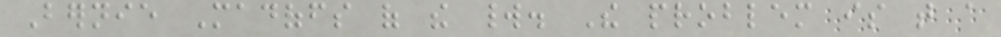Bernie Madoffs of the world. The problem is that a
